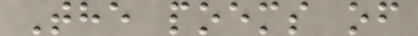The poems of
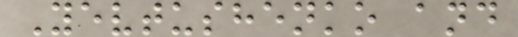Yevtushenko and
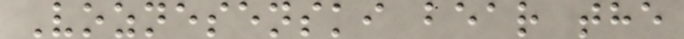Voznesenski bear the
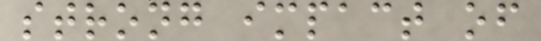strong impact of
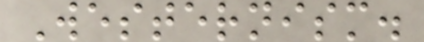Westernism.
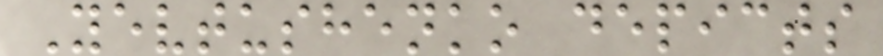Yevtushenko depicts
